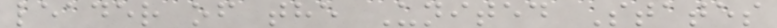leader of the United States
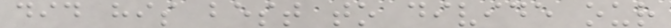did his best to divide our
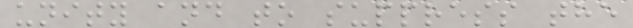unity and to suppress the
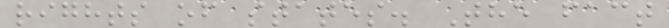rights of states. The fact
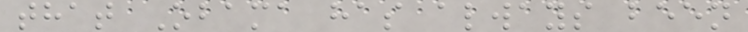that Obama has always been
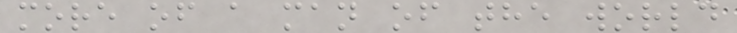more of a man of the world
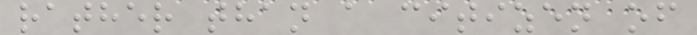rather than a citizen of
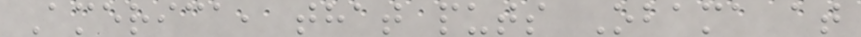America, that puts Obama at
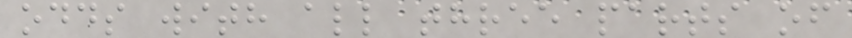odds with all three parts of
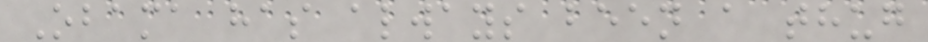Obama has always been a thug
